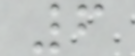6
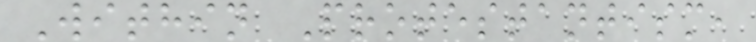Within Protestantism,
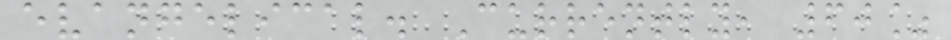evangelical. Currently, 60%
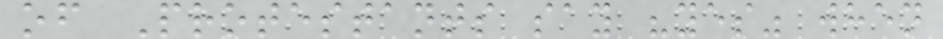of Protestants say "yes" when
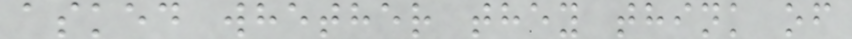asked whether they think of
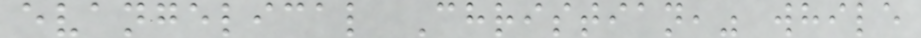evangelical Christian," while
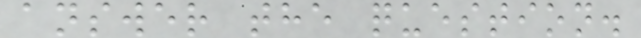answer the question.
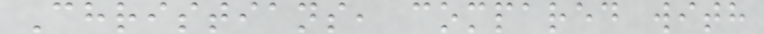Christians, compared with
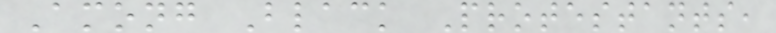Among Black Protestants,
